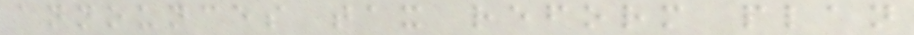announces tax reform plan
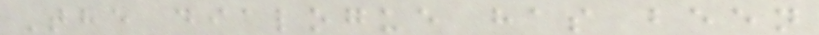The dialogue has been
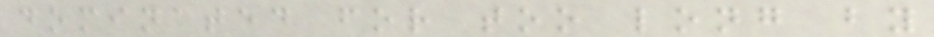dominated for too long by
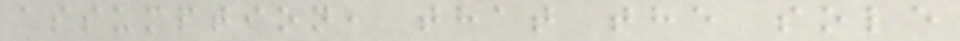assumption, that the sole
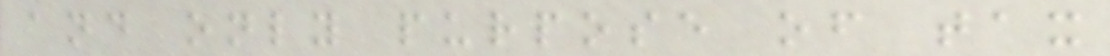and only purpose of tax
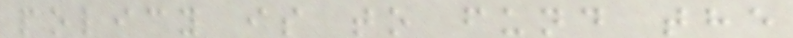policy is to fund the
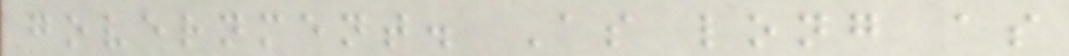government. As long as
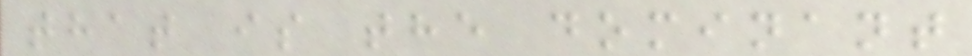that is the dominant
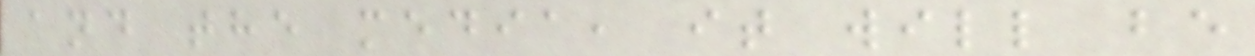and the media, it will be
